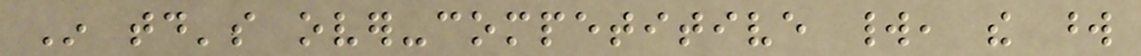In today's over-competitive world, the word
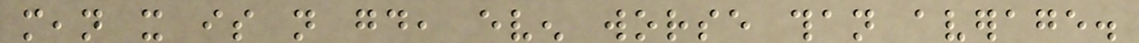mean it is not good, even worse than average.
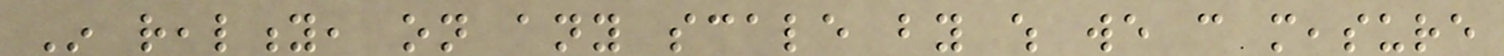In reality, on any scale by which we can measure
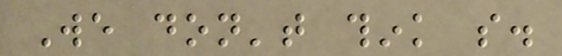We don't think so.
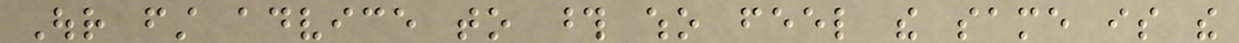Our first advice to those who feel the same is the
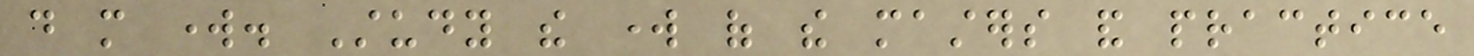do more work. Study the work of the masters and practice
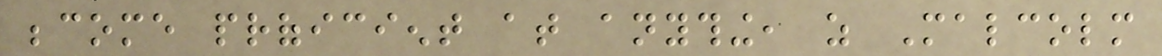become proficient at anything, as Malcolm
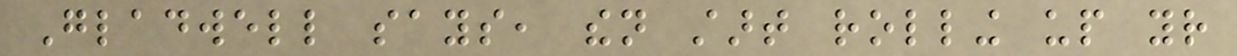Gladwell says, then start rolling up your
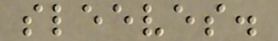sleeves.
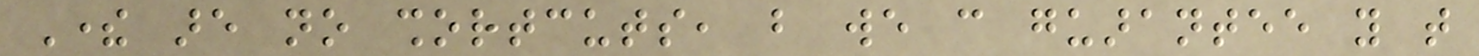There are no shortcuts, but we can guarantee you that
